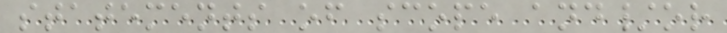statements of scope and/or
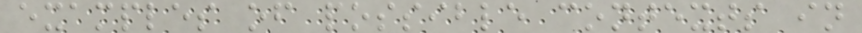examples of possible contexts in
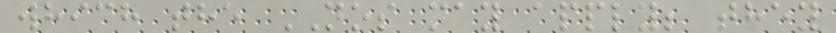which the NOS may apply; they
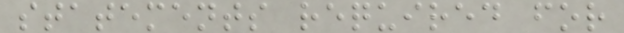statements required for
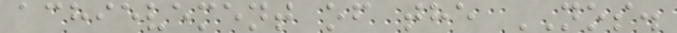achievement of the NOS.
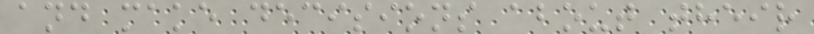and make decisions about their
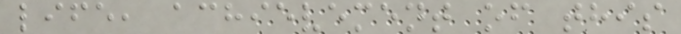life, achievement of this
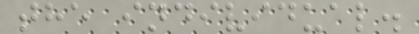the individual.
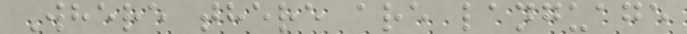Where there are language
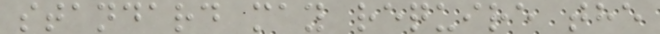standard may require the
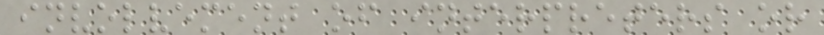involvement of interpreters or
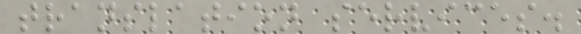translation services.
